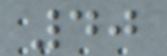40
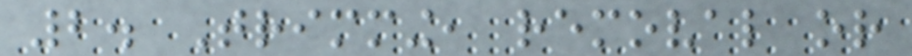2. Trimming, removal or
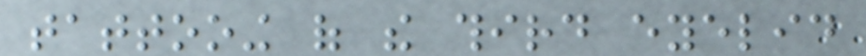tattooing of the third eyelid
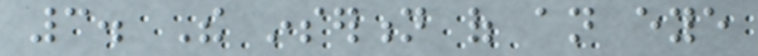3. The insertion of an eye
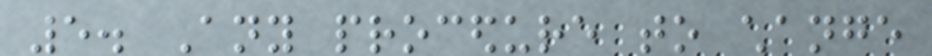5. Any procedure to change
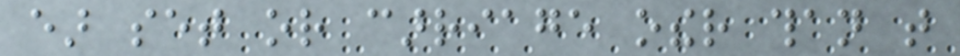ear set or carriage other than that
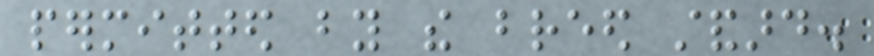permitted by the breed standard.
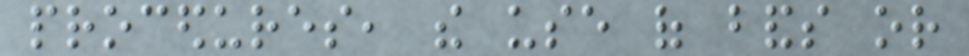procedures, the use of bands or
